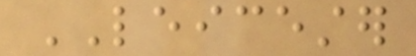LEICESTER
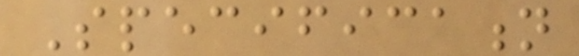Specification
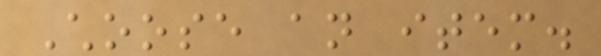Choose an item.
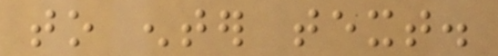to enter text.
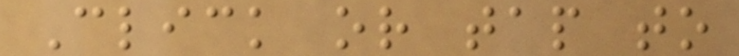Click or tap to
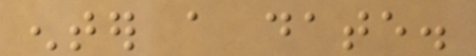enter a date.
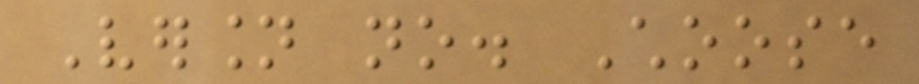Version no. Choose
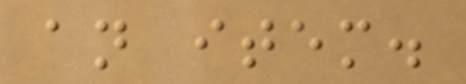an item.
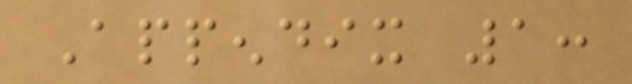Appendix 1:
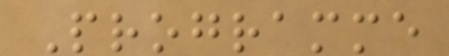Programme
